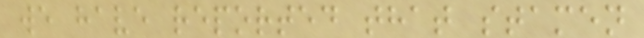we have reported that stamen
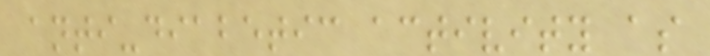anti-diabetic activity as
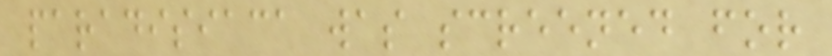paradisiaca was screened for
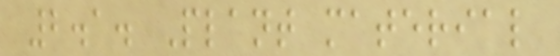2.1. Plant material
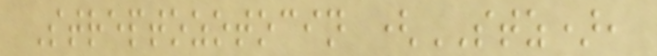Streptozotocin (STZ),
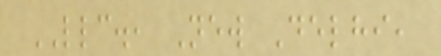LLC., New Delhi,
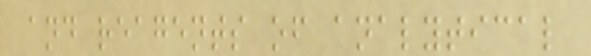and reagents of analytical
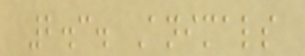2.3. Animals
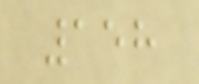158
